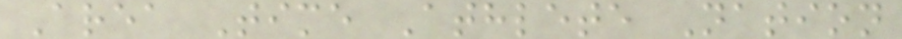Area Time Athlete Nation
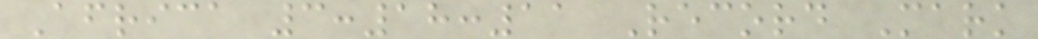Africa 3:18:11 Record Mark
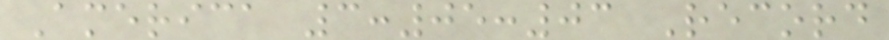America 3:05:03 Record
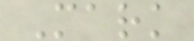Mark
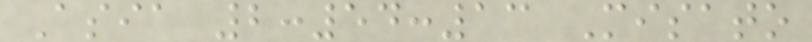Asia 2:54:13 Misato
